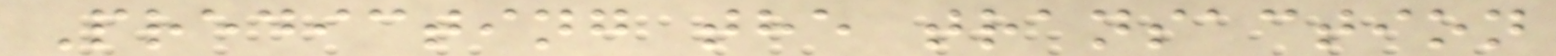Predicting the transaction
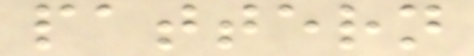pattern
